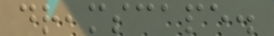dreamscape.
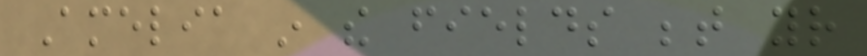Amelia in the fields between your
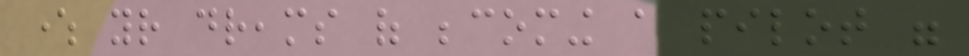where your dreams of becoming a pilot were
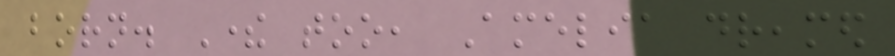born. There too, Amelia dreamed
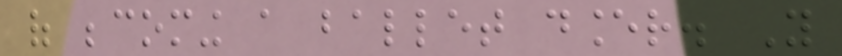of becoming a ballet dancer. You
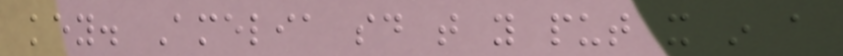key. Amelia said that you put it in a
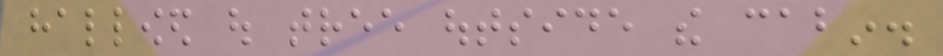hallowed out tree outside the cabin.
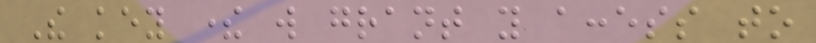The key there will grant you access to
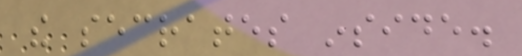the secrates inside.
